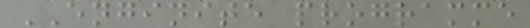ENGINITE programme
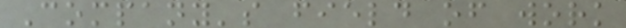Company's field of work
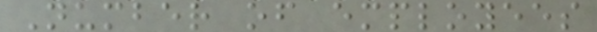Number of employees
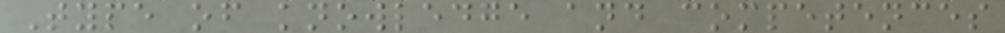Type of knowledge and competences
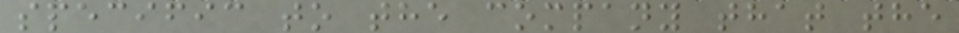specific to the company that the
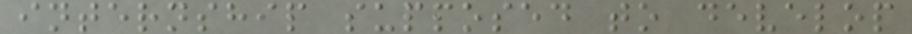internship supposed to develop
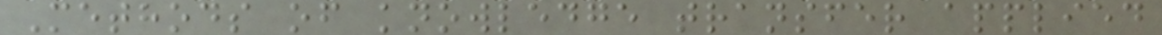Methods of knowledge transfer applied
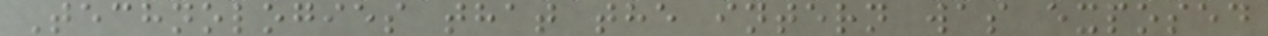Technologies that the intern was exposed
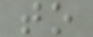to
